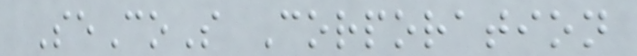SeCoS Corporation
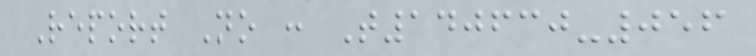Report No : T140630-056
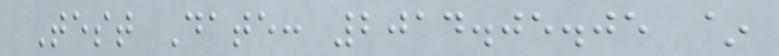Test Date: 2014.05.05 ~
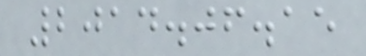2014.06.15
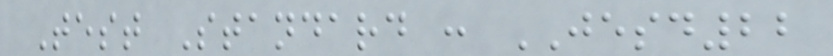Test Standard : JESD22
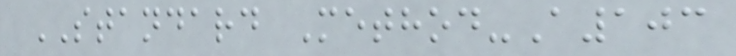STANDARD Method-A103
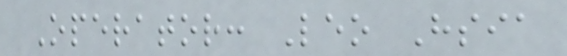Operator: Leo Hsia
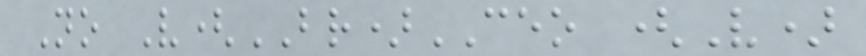No V(BR)CEO (V)
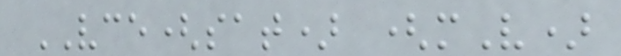VCE(sat) (mV)
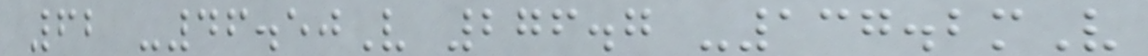62 -46.50V 276.7 -137.2mV
